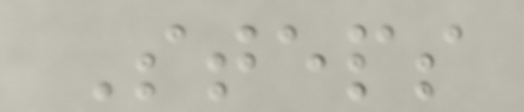Steps
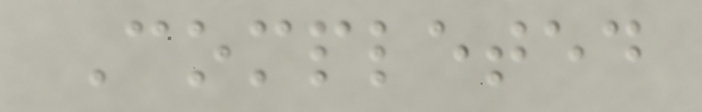Completed
